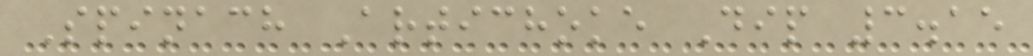Spinach Artichoke Dip 3.15
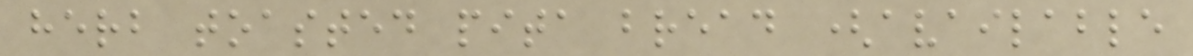herb toasted pita bread (available
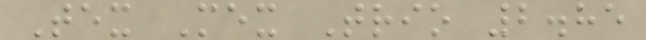Tex Mex Trio 2.85
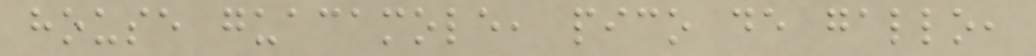house guacamole, pico de gallo,
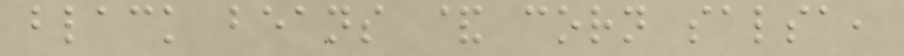black beans & corn salsa,
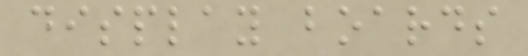display boards
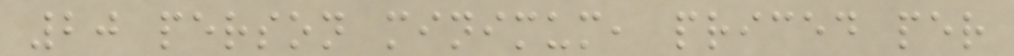20 person minimum, priced per
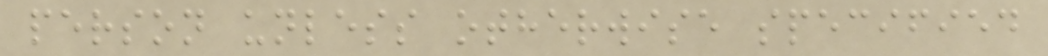person unless otherwise specified
